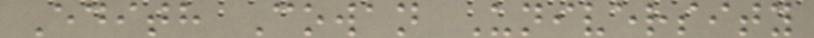Edith Cowan University
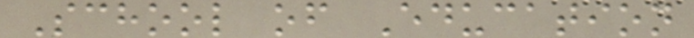School of Education
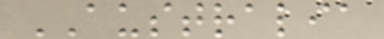AUSTRALIA
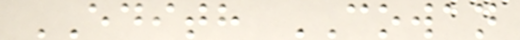EDITH COWAN
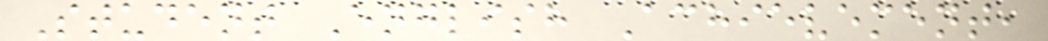Student English Achievement,
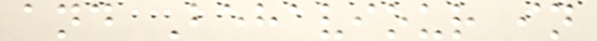and Behaviour in
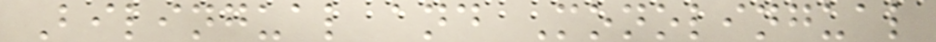Bilingual and Monolingual
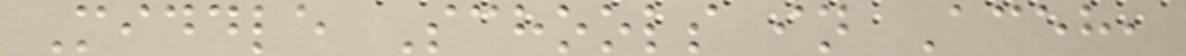Middle Schools in Aceh,
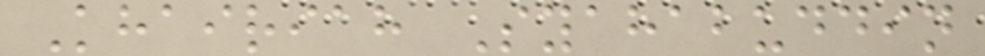Khairiah Syahabuddin
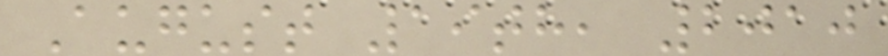August 19th, 2010
